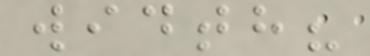width?
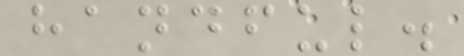handful.
